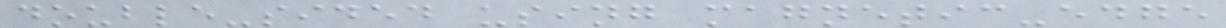double-sided using magnetic-edge
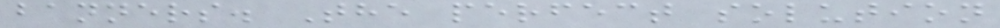banners. The perfect solution
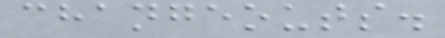changeouts.
